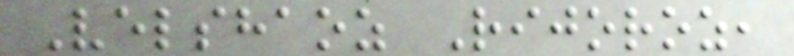Velshaoz Rijoroz,
